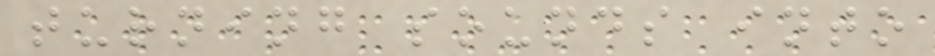turning sounds into
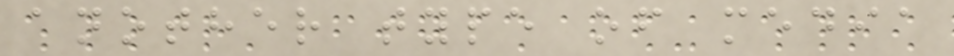another type of media
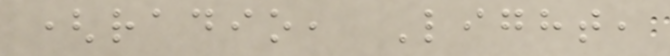(radio, Light,
